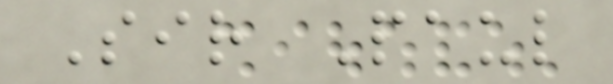Sir Paul
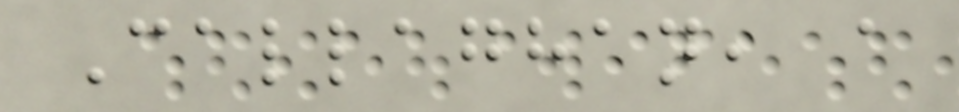Callaghan, a
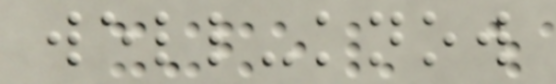well-know
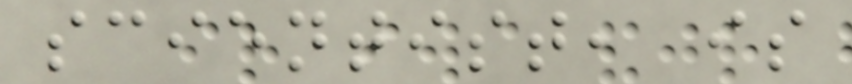scientist, is
